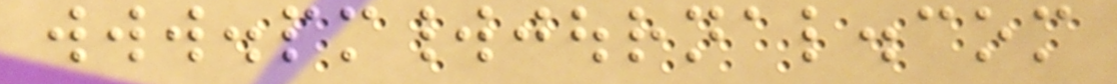www.pmworldjournal.com
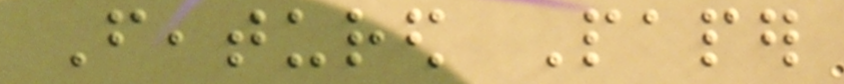Featured Paper
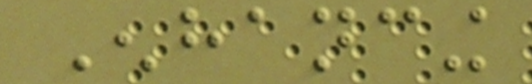Enhancing
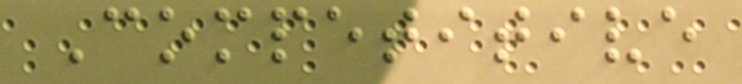Competitive
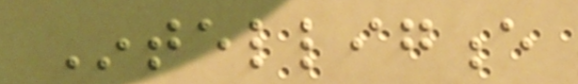Intelligence
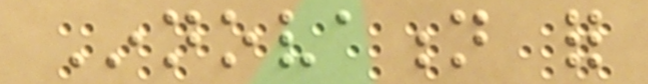Innovation for
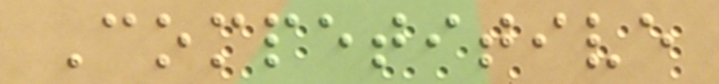Competitive
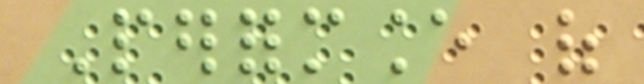Performance of
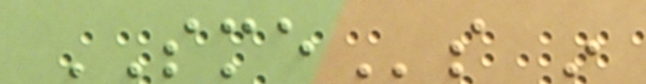SMEs in
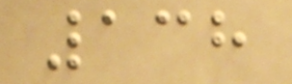138
